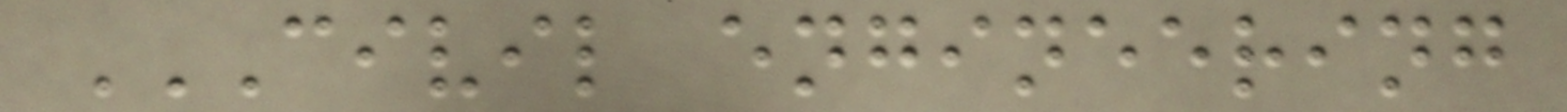CIVIL ENGINEERING
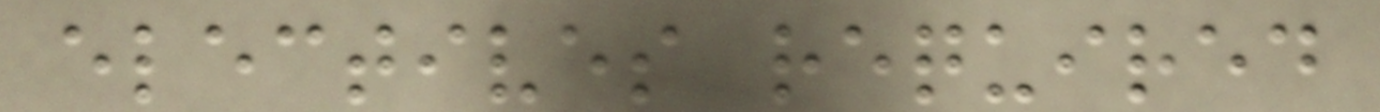electives required
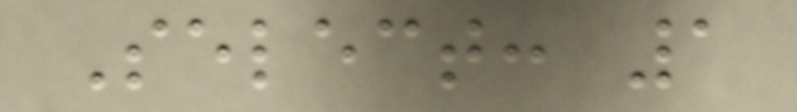Select: 1
